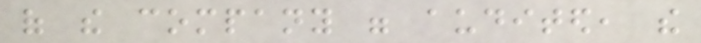of the company were audited, the
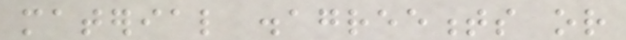material disagreements or
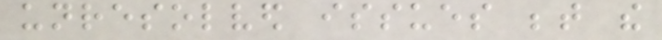unresolved issues between the
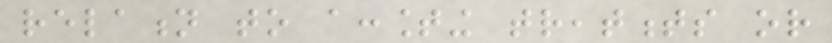relation to accounting treatments or
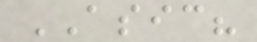ASIC?
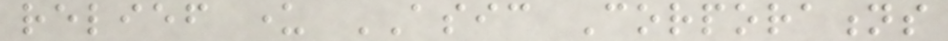relief under ASIC Corporations
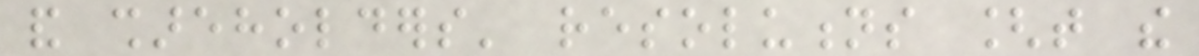and shareholders' resolutions [that the
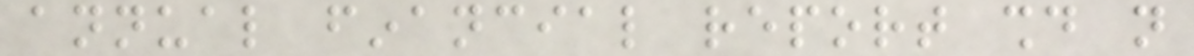annual financial report should not
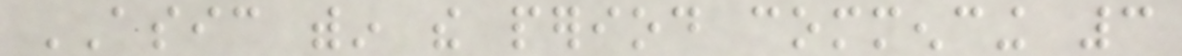ASIC within the period commencing 3
